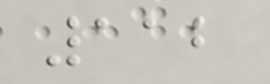112
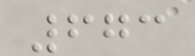673
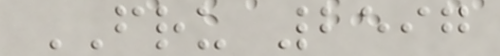FRU 2597
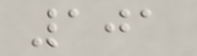101
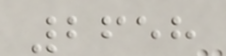2658
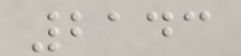2143
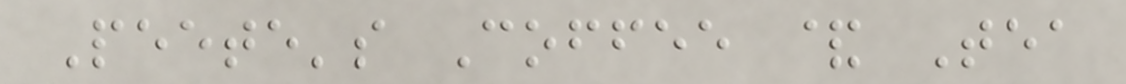Peete's Coffee & Tea
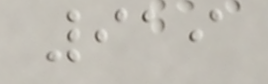919
